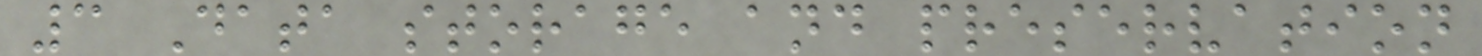3 Data storage and preservation
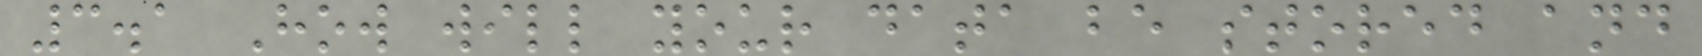3.1 How will your data be stored and
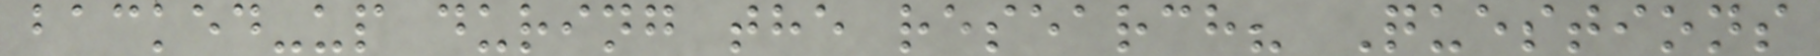backed-up during the research? Questions
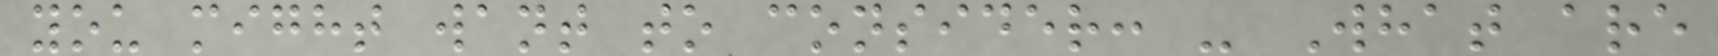you might want to consider: - What are
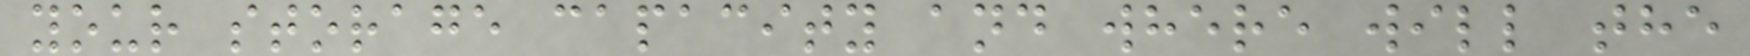your storage capacity and where will the
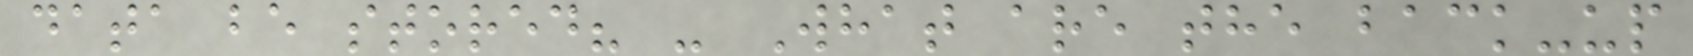data be stored? - What are the back-up
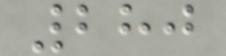280
